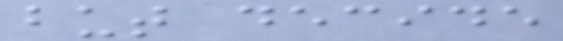but decide
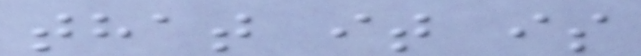that it is
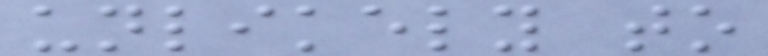unlikely to
